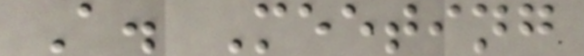A. Meeting
